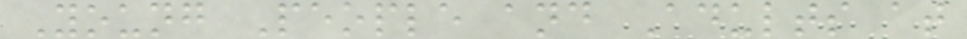Young People and Adults at
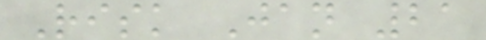Risk Jan 21
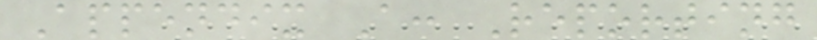Appendix A: Reporting
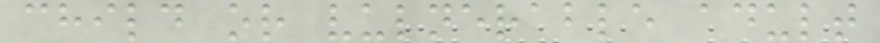child or vulnerable adult
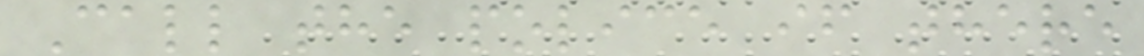Call the police if there
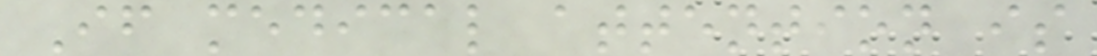If medical attention is
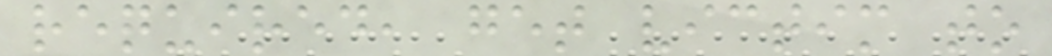required, get victim to
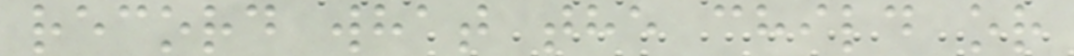record what the child or
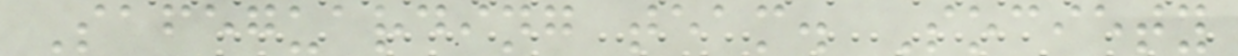Safeguarding team. Society
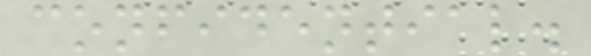confidential.
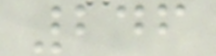246
